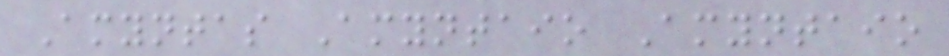Amyntas Amyntaio Amyntaio
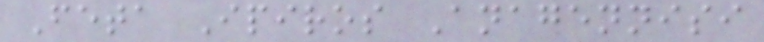Feta Ipiros Anagennisi
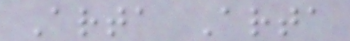Arta Arta
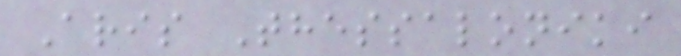Aris Thessaloniki
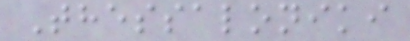Thessaloniki
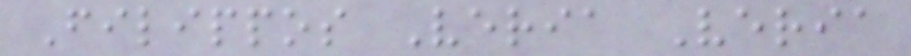Filippos Veria Veria
